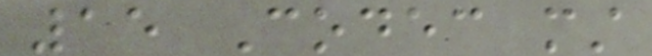15 Codec must
